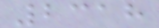2318
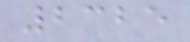2325
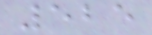525
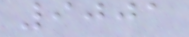9001
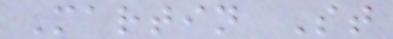Martin St
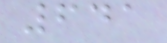641
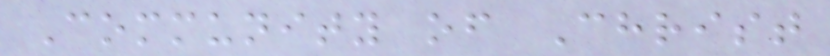Community of Christ
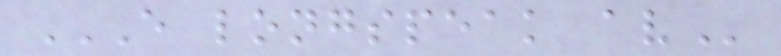E LONGSPEAK AV
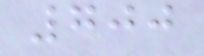700
